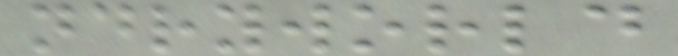ndryworld
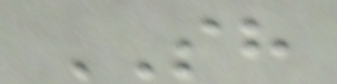SH
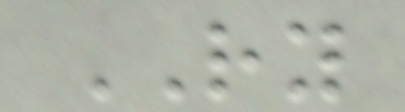RY
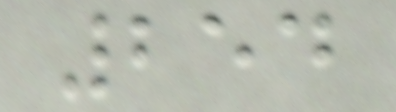254
